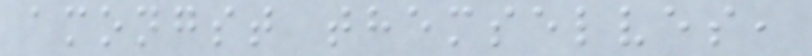amongst themselves,
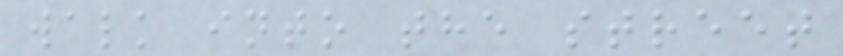walk into the street
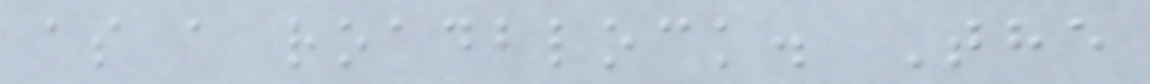as a roadblock. The
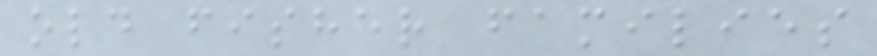old fisher families
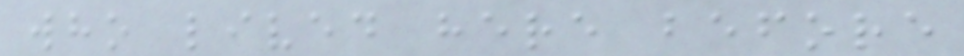who lived here before
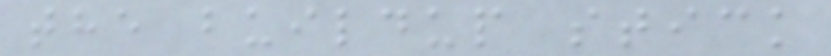the buildup stick
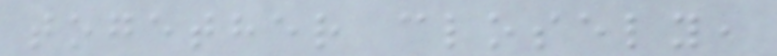together closely,
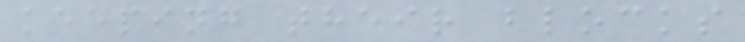keeping their blocks
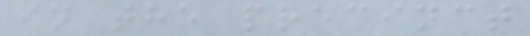in the precinct
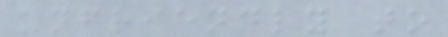unfriendly to
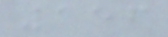156
